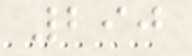290
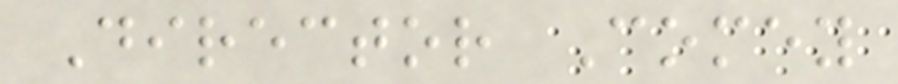Director Comey
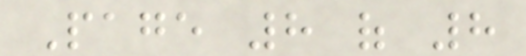Page 8 of 8
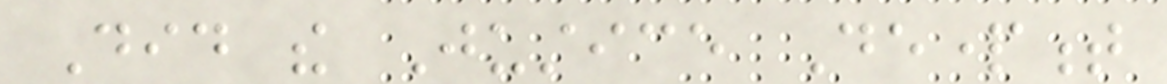Did the Justice Department
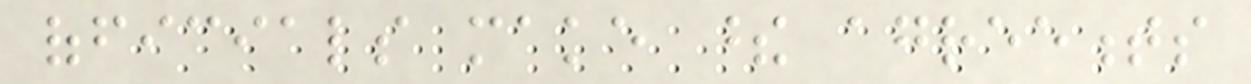officials make these agreements
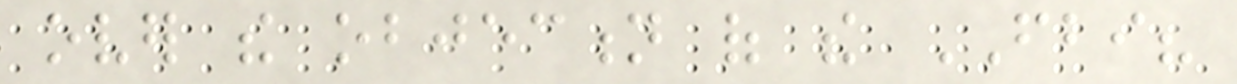over the objection of the FBI?
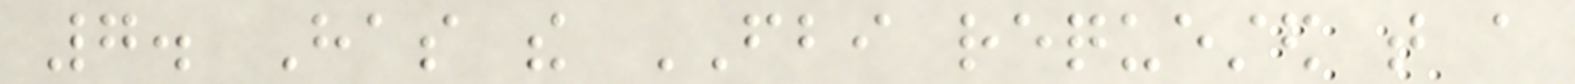7. Has the FBI requested that a
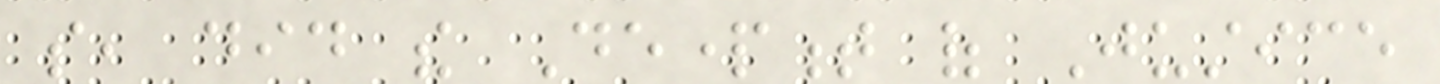so, did the Department of Justice
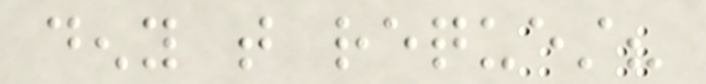deny that request?
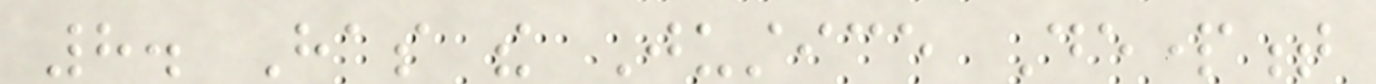8. Has the Justice Department
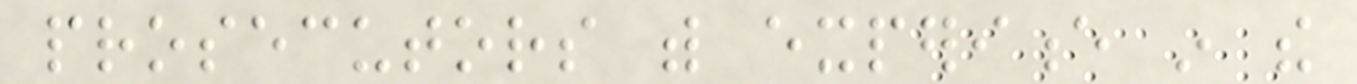prosecutors with experience in the
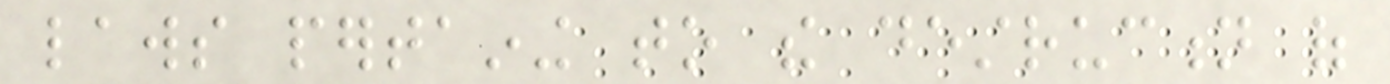laws pertaining to the destruction of
